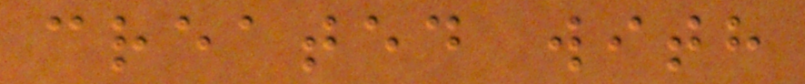created with
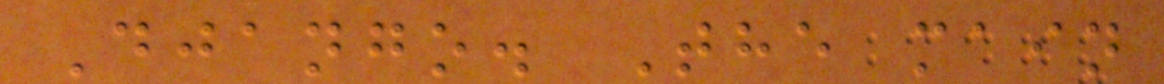Django. The main
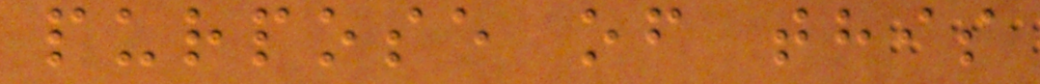purpose of this
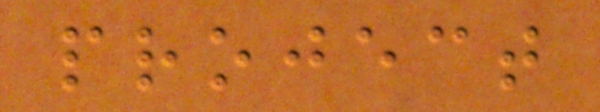project
